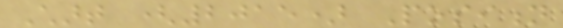Chart (2015) Position
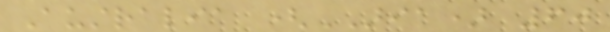Australia (ARIA) 60
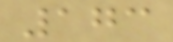173
